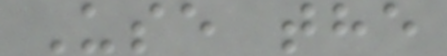Use the
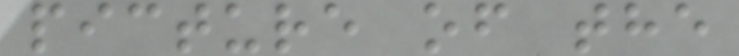picture of the
